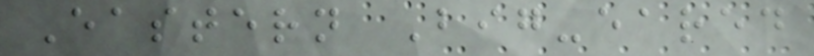Eastern Big-eared
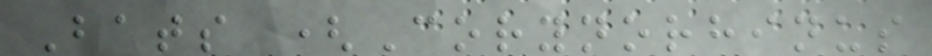Bats (Corynorhinus
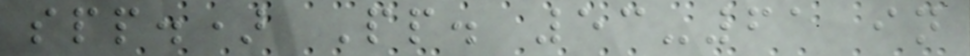spp.) Pp. 53-61 in
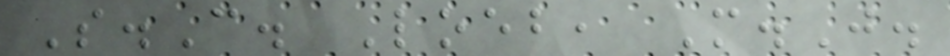S.C. Loeb, M.J.
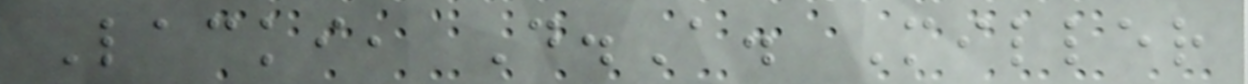Lacki, D.A. Miller
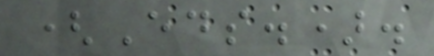(Eds.).
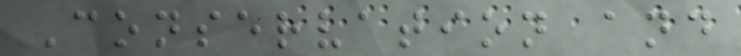Conservation and
